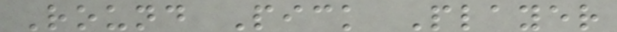Round Pick Player
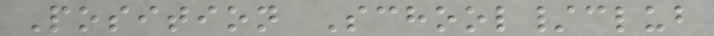Position School/club
